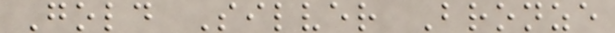Gold Silver Bronze
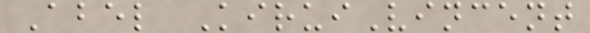Abel KiruiVincent
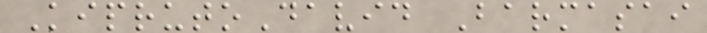KiprutoDavid Barmasai
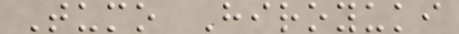Tumo Hiroyuki
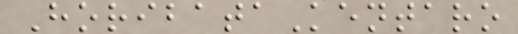HoribataKentaro
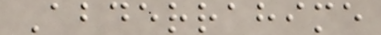Abderrahime
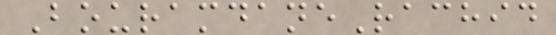BouramdaneRachid
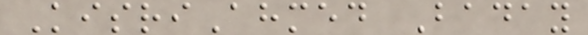KisriAhmed Baday
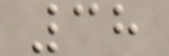38
